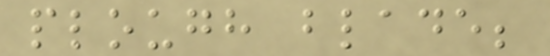plough blade;
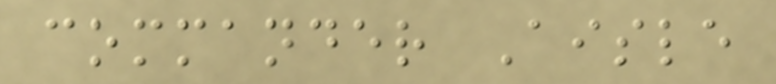commander Aisle
